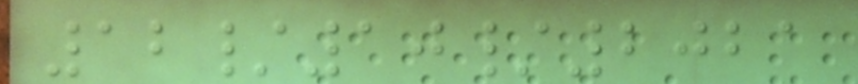12/10/2021
